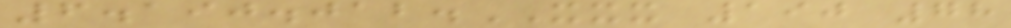6.190.012.XXX 190 78
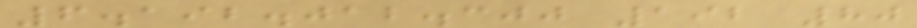6.192.012.300 192 80
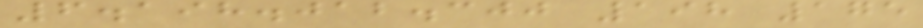6.198.012.300 198 175
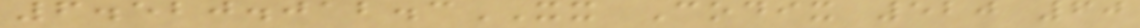6.520.012.3XX Codix 520 60
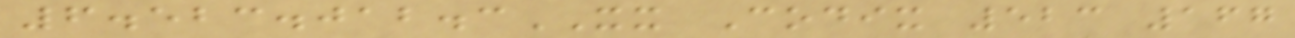6.523.012.3XX Codix 523 167
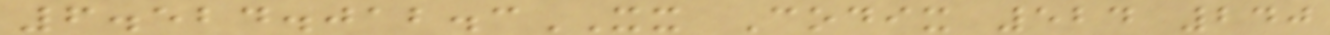6.524.012.3XX Codix 524 240
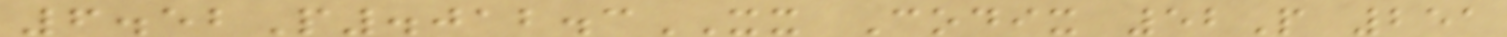6.52P.012.3XX Codix 52P 251
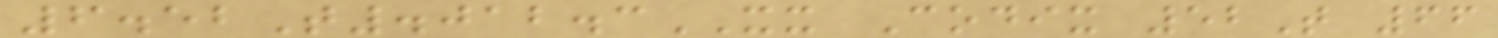6.52T.012.3XX Codix 52T 66
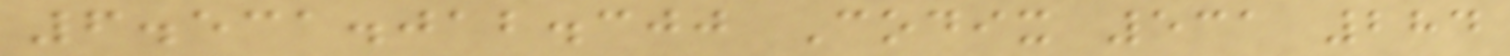6.531.012.300 Codix 531 284
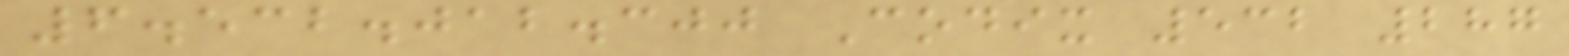6.532.012.300 Codix 532 287
